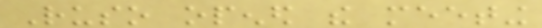Ruso opened the meeting
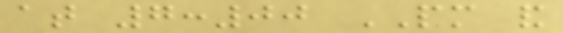at 7:00 PM and
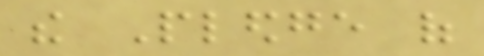the Pledge of
